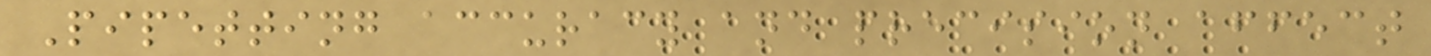Pipetting accuracy and precision affect
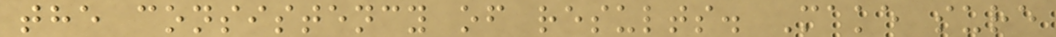the consistency of results. Make sure
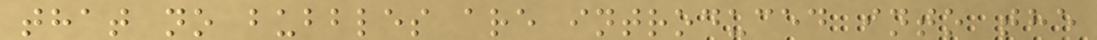that no bubbles are introduced into the
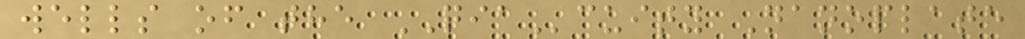wells of the QIAcuity Nanoplate
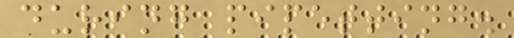during pipetting.
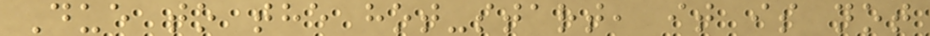Due to the hot-start, it is not
